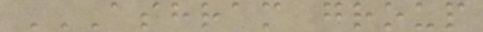ASHRAM GROUP
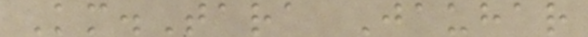Km.Tara Jauhar
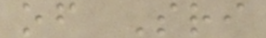of Sri
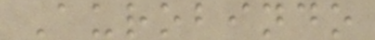Aurobindo
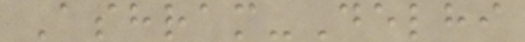Ashram-Delhi
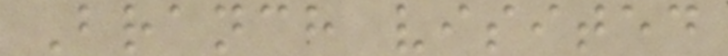Branch visited
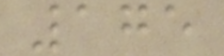175
